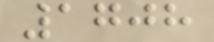1708
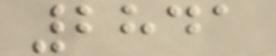2841
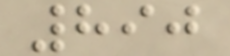890
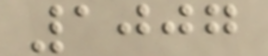1007
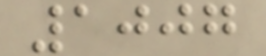1007
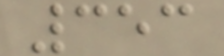353
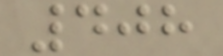408
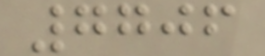7706
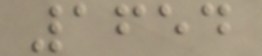1654
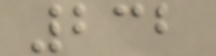232
